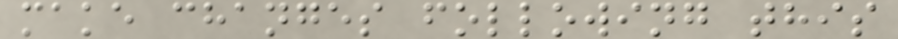make changes following this
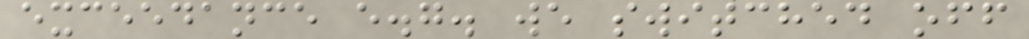exceedance e.g. we switched off
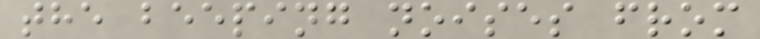the beeping noises from
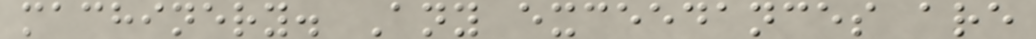machinery. Any exceedances are
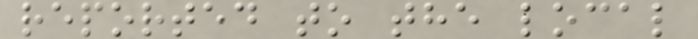reported to the local
